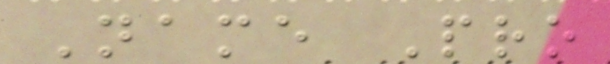Name Pro
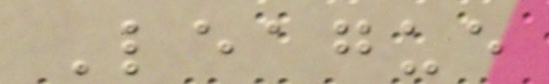League
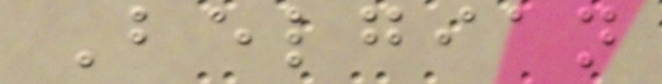Belgian
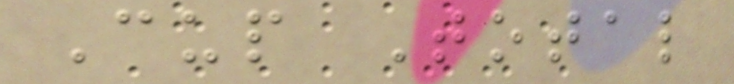Cup Total
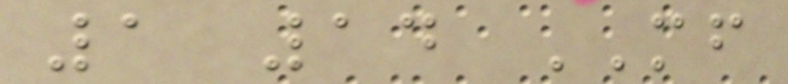1 14 MF
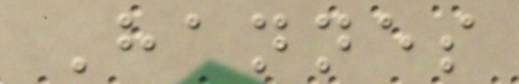Hannes
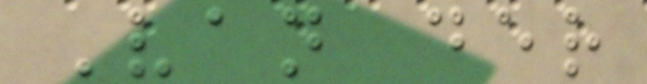Van der
